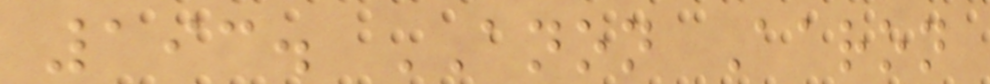193. ANON Aaron
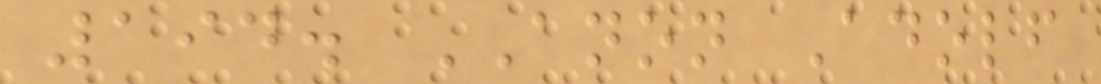194. ANON Adolf
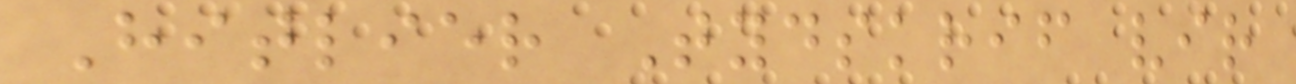Hitlier Tydskrif vir
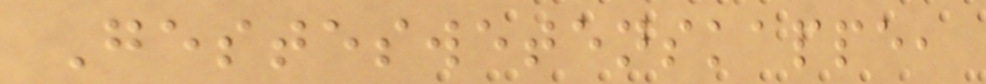Gesteswetenskappe,
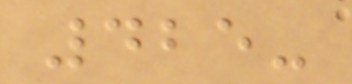425-
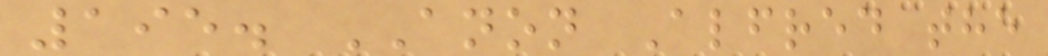195. ANON Alfred the
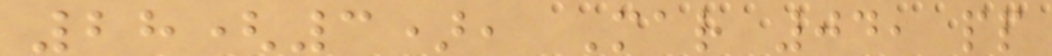28(3), Mar 04, pp
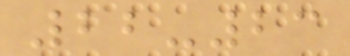22-23
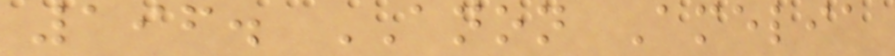196. ANON Amelia
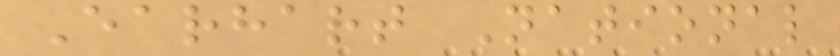Earhart National
